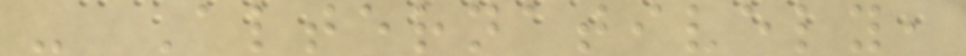- Alternatively,
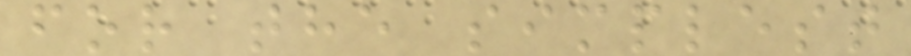for the simplest
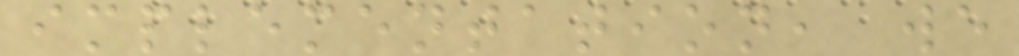implementation, we
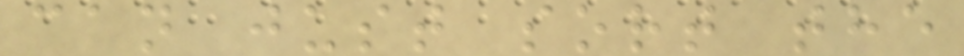can just sort the
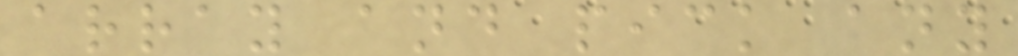array and pick any
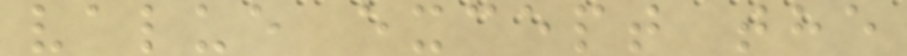value except the
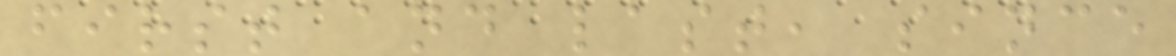first and last, since
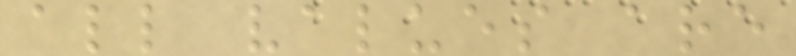all values are
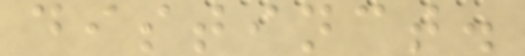distinct.
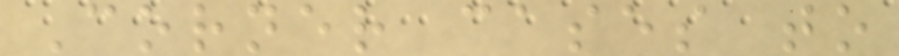Corner cases to
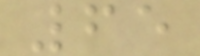65
